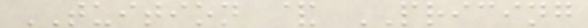TUITION & PRICING
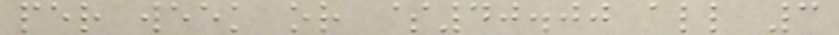per week or $40.00 all 3
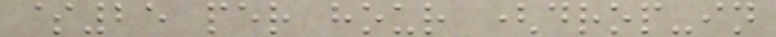$25 per hour (drop-in
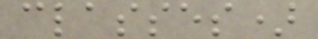classes)
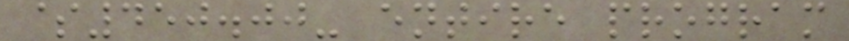$450.00- entire program
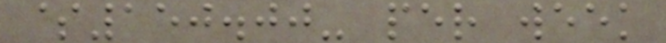$150.00- per week
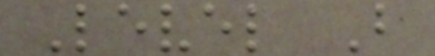Level B
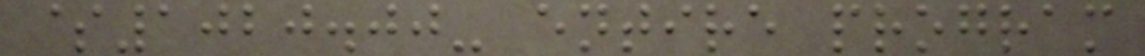$1020.00- entire program
